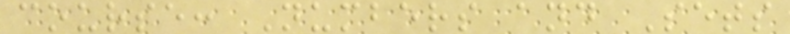course: Numbers and Sets
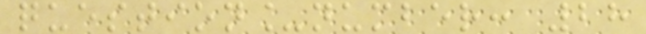question_number: 28
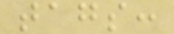tags:
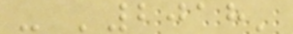- '2018'
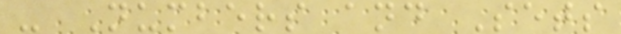- Numbers and Sets
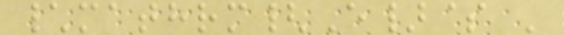\mathrm{E}$ '
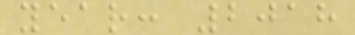year: 2018
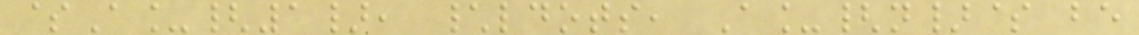$A_{1}, \ldots, A_{n}$ be
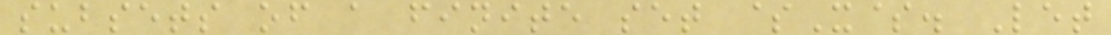subsets of a finite set $X$. Let
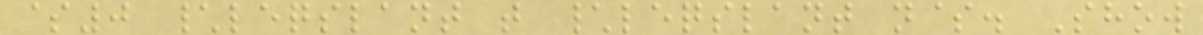$0 \leqslant t \leqslant n$. Show
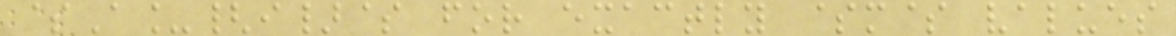$A_{i}$ for exactly $m$ values
